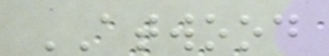ATWOOD
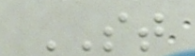ST
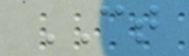CT
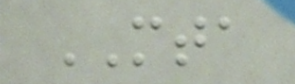MTA
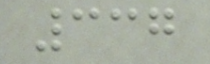337
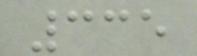335
